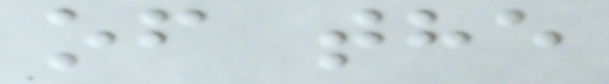of the
